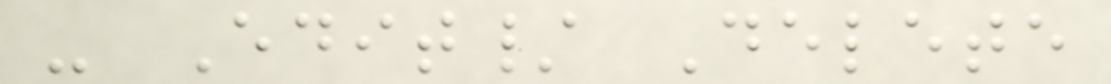- Edit/ Delete
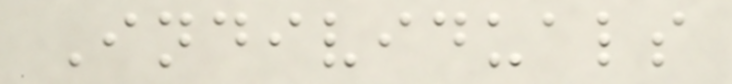Individuals
